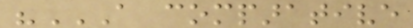"A COMPARATIVE
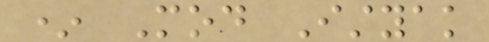* Mod Istyak
